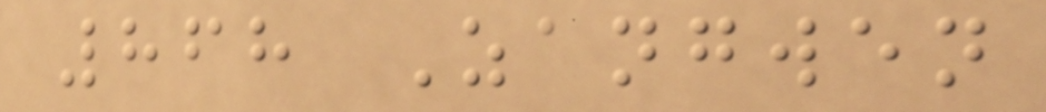868 Zangwen
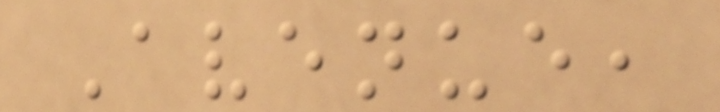Avenue,
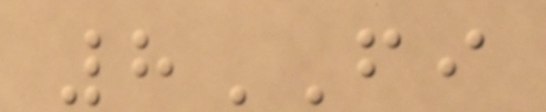8FI
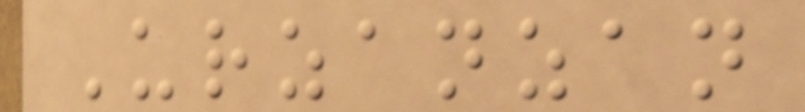Urzanzan
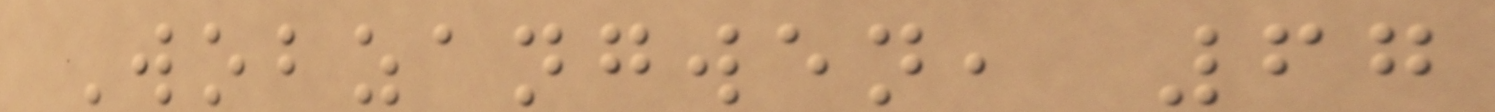Wobzangwen, 67
